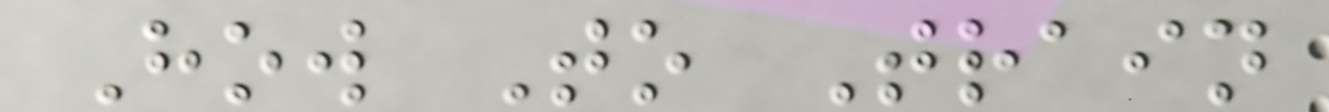How To Train
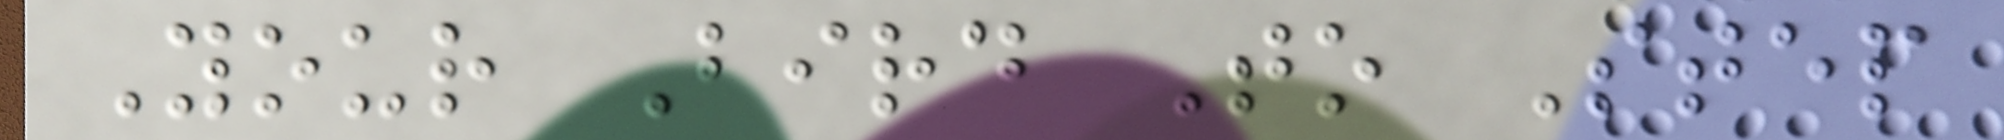Your Bird To Step
